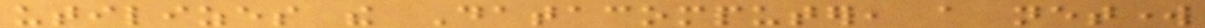utilizes the Datacomputer, a network
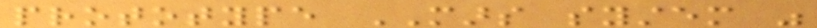prototype MARS system was
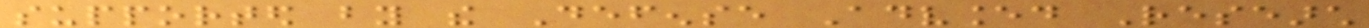supported by the Defense Advanced Research
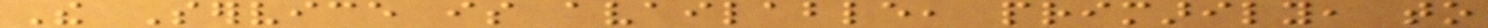The Service is available, primarily, to
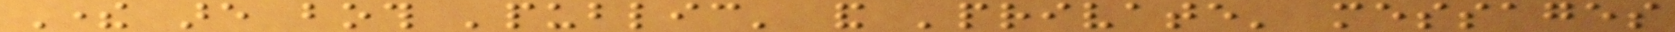There are both 'public' and 'private' messages
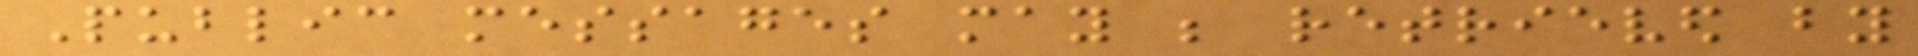Public messages may be retrieved by
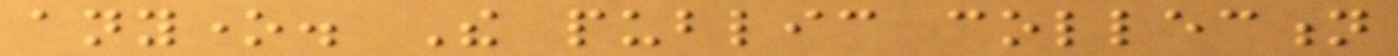anyone. The public collection
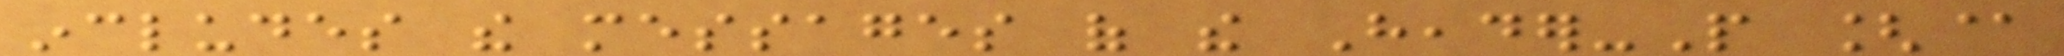includes the messages of the Header-People [@
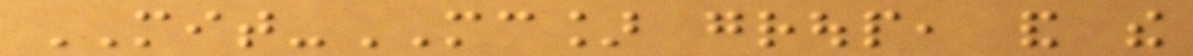MIT-MC] group, and the
